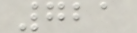721
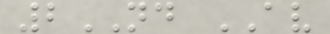2ND AV
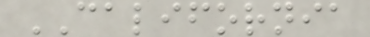CALIFORNIA
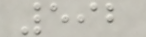592
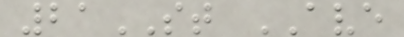21ST AVE
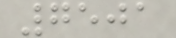7501
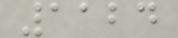1124
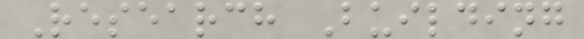Research Building
